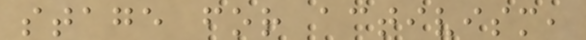stage for activism,
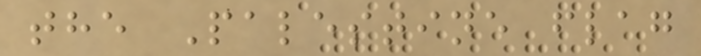the Palestine flag
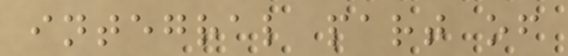integral part of
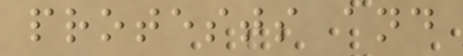protests and
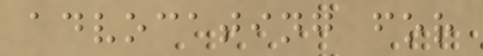advocating for
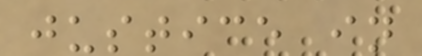justice in
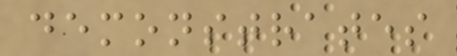demonstrates
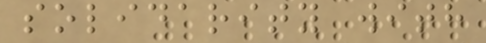solidarity with
